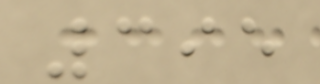395
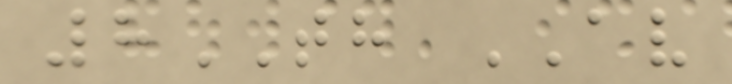8TH AV
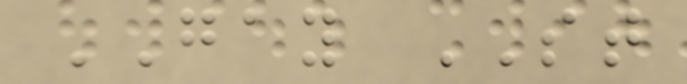GAY ST
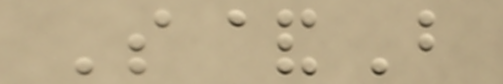S&B
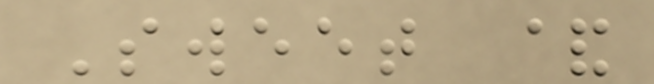Sweet &
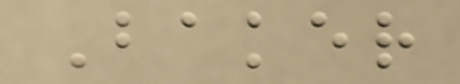Baker
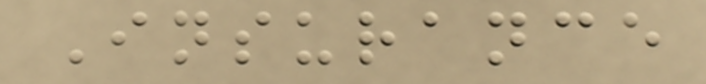Insurance
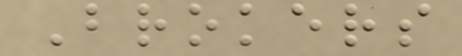Brokers
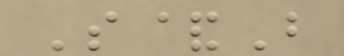S&B
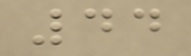44
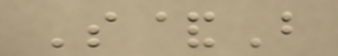S&B
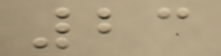23
